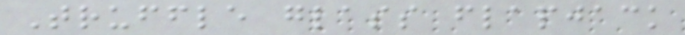Truffle glass flapjack
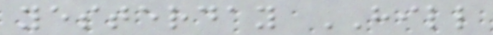yesterday HILL
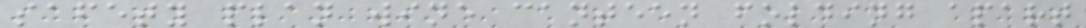safety plan wine canteen folding apart
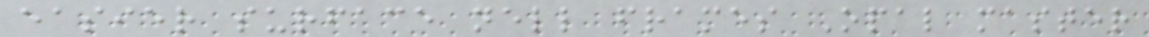easier surface nell frames Opal master
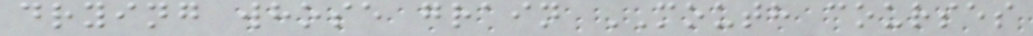drying whose grain MOUTH courses
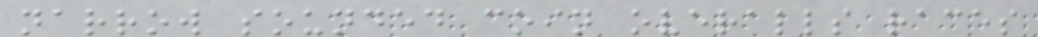narrow sounded coin overalls races
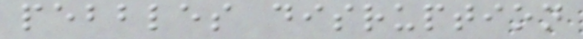pebbles disruption
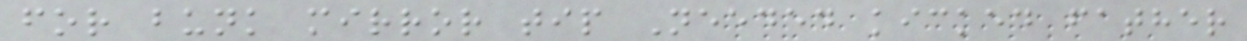for bunk mirror tip Needed kicked father
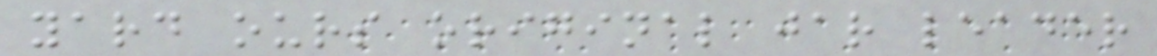yard ours original jar leader
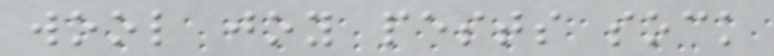wool joy pests sock
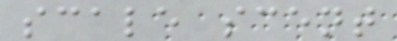scale scent
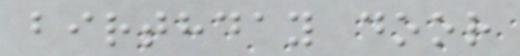birthday door
